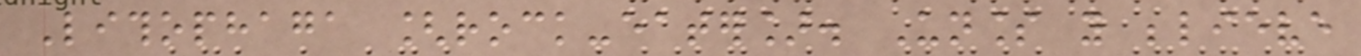Lithophaga [rock-eater]. Unless you believe
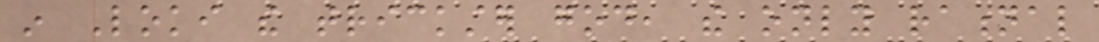in Loki the trickster god, the only rational
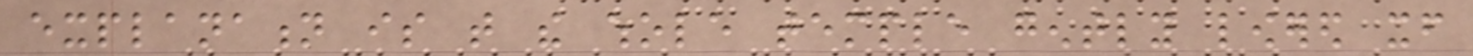explanation is that the whole temple gently lowered itself
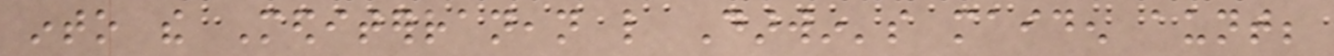into the Mediterranean like Darwin's maiden aunt;
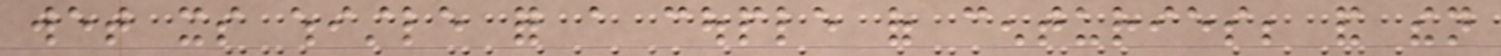wet its whistle for a couple of centuries; and then
